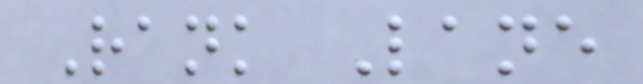Rank Lane
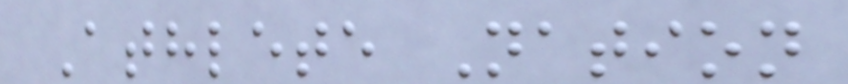Athlete Nation
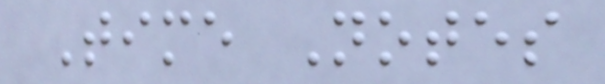Time Notes
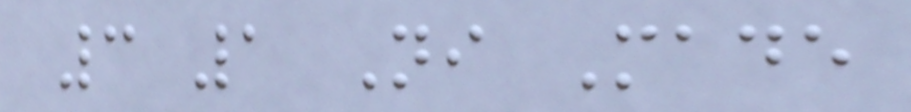3 1 Ni Made
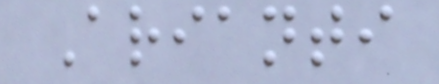Arianti
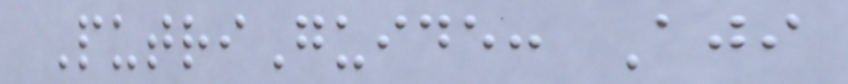PutriGuide: Aji
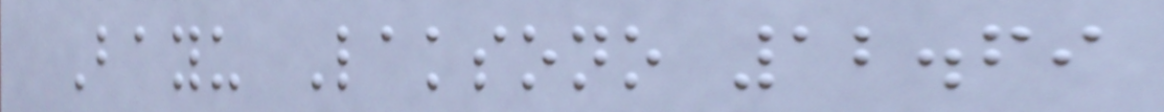Bayu Laksono 12.69
